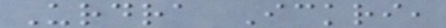Urdra Ickri,
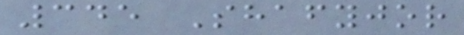345 Shafyjor
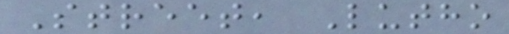Street, Lutho
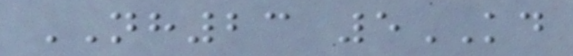NH23 5KD
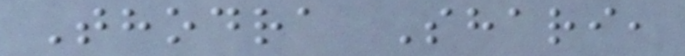Thodra Shari,
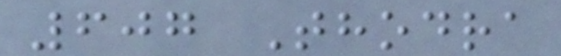607 Thodra
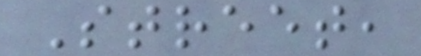Street,
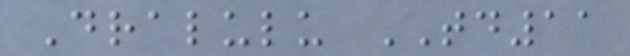Dralulu TD11
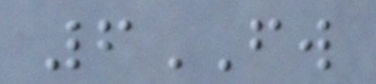6FW
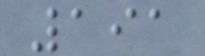191
